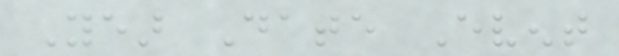Year Date Event
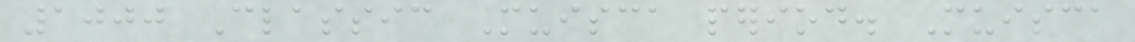1000 Classic Muisca period. Muisca
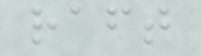raft
